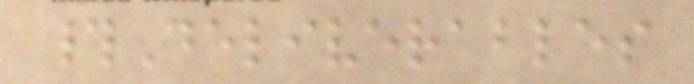#Deliverables
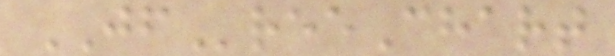JFreeChart
